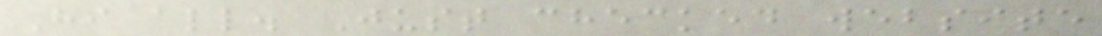Hi all. Just checked website
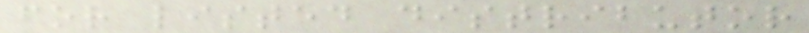for listed distributor
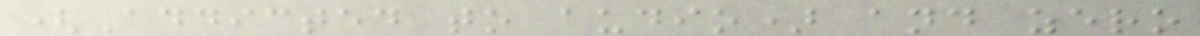(Addicted to audio) and zero
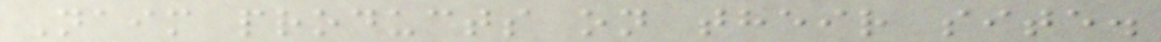Naim products on their site.
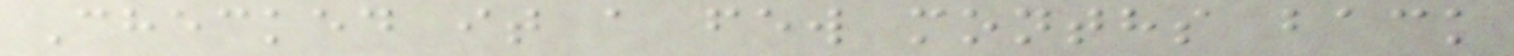Checked it a few months back
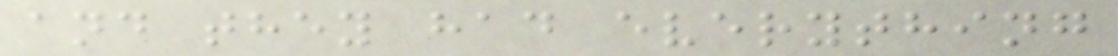and they had everything
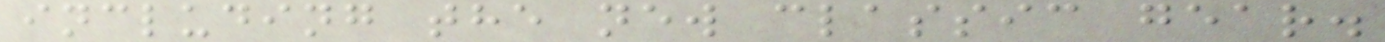including the new classic gear.
